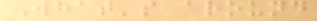What's around
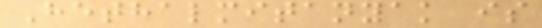Hethalmitanyak is
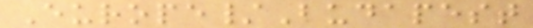Europe/Budapest
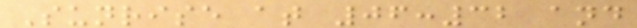Sunrise at 06:32 and
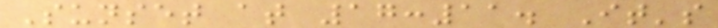Sunset at 17:11. It's
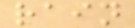rain
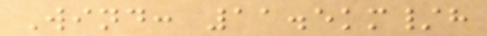Wind: 11.5km/h
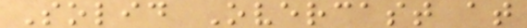Solid Overcast at
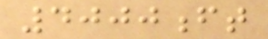4000ft
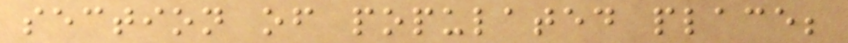section of populated place;
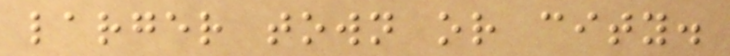larger town or city.
